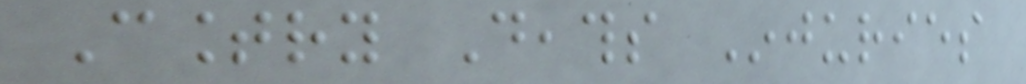Country Deaths Injuries
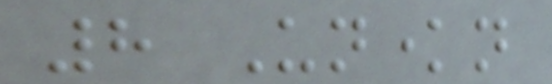8 Unknown
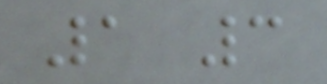1 3
